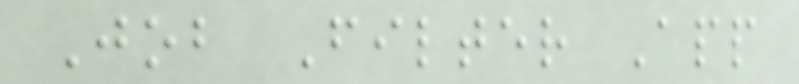Job Filter App
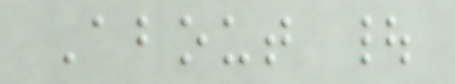About |
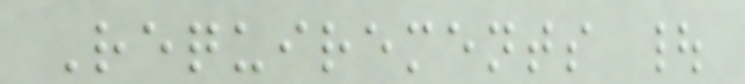Requirements |
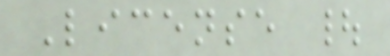License |
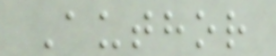Author
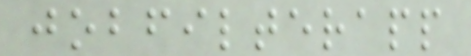jobfilterapp
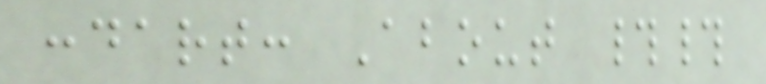:dart: About ##
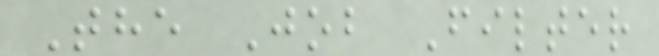The Job Filter
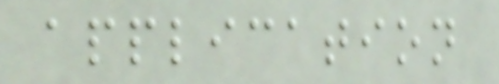application
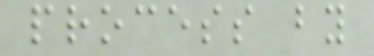process by
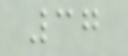37
